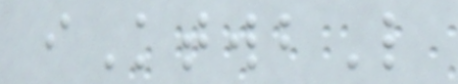iKtwbL
